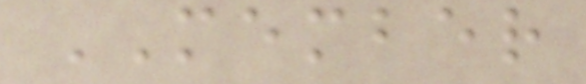MEMBER
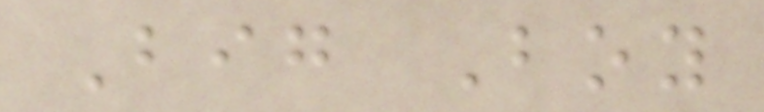Big Boy
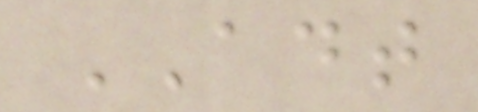ADT
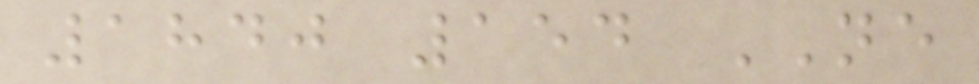1840 154 NE
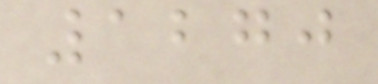1270
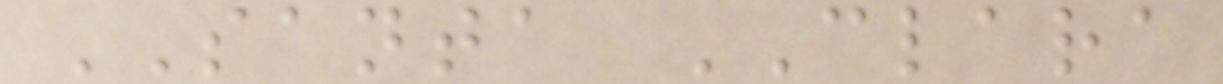SANTA CLARA
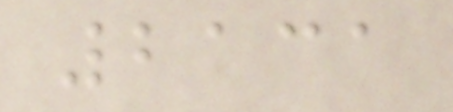2131
